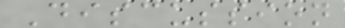Discussion
